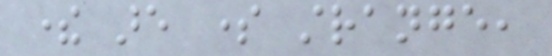there are some strange,
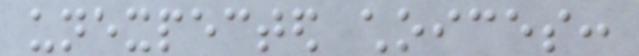unexpected choices:
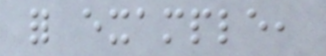for example,
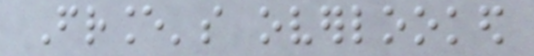France's overlooked
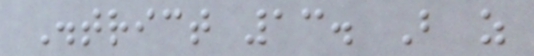District 13. But as
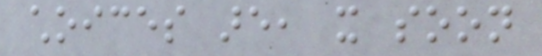choices are, it soon
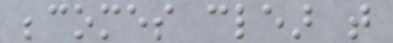becomes clear that
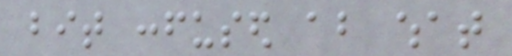bit confused about what
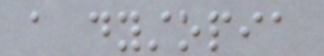a dystopia
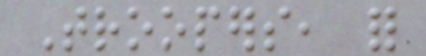Troopers, for
